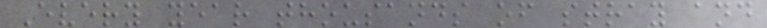Every year thousands of stray and
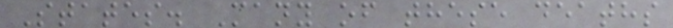States. Many of these deaths
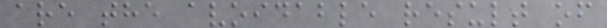are the avoidable result of
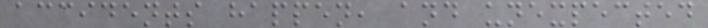accidents happen, and unexpected
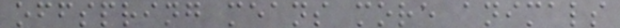offspring means more animals
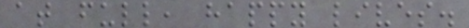at full, happy lives.
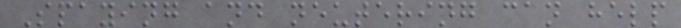Spaying and neutering can help
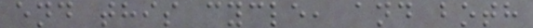end this cycle, and both
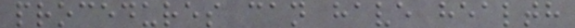procedures can have health
